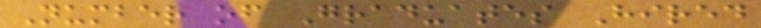Number of Graduates Hired
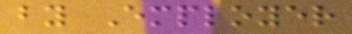by Employer
